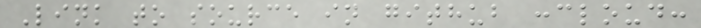Link to source in github :cloud:
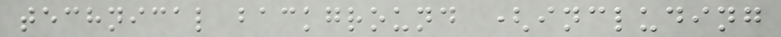technical background (including
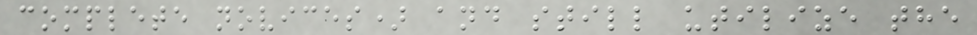complete novices) and still utilize the
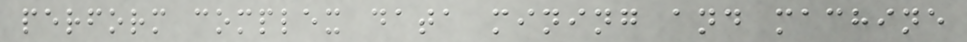perform complex data mining and machine
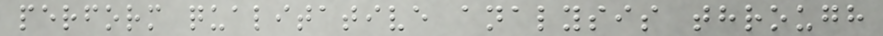perform qualitative analysis through
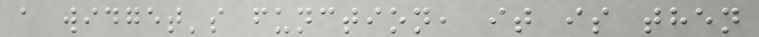a widget's function, it is then
